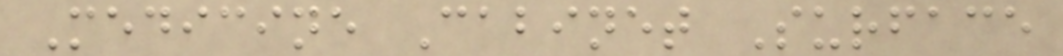Medicine Cabinet Surface
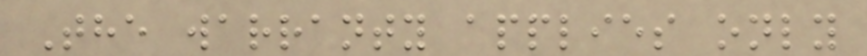The warranty applies only
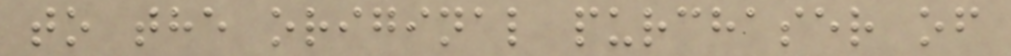to the original purchaser of
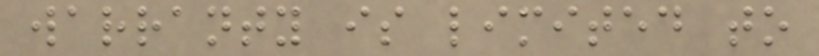warranty is limited to
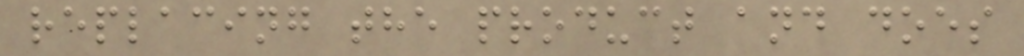replacing the product and does
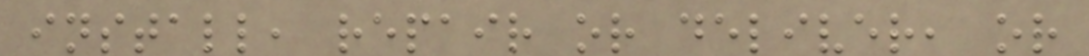install, repair or deliver, or
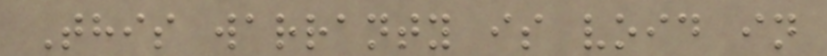This warranty is void in
